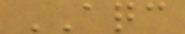AQC
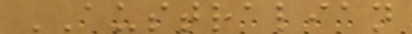AUSTRALIAN
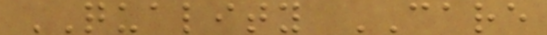QUALITY CARE
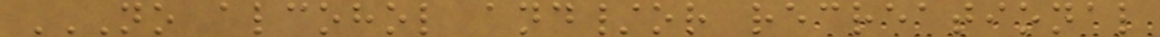NO ALCOHOL AND/OR RECREATIONAL
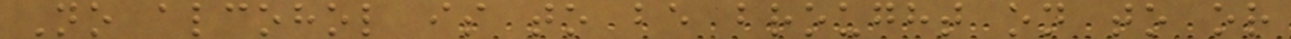No alcohol is to be brought on to or
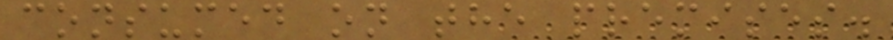consumed on the premises.
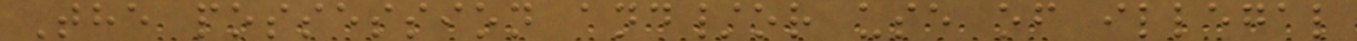The possession and/or use of illegal
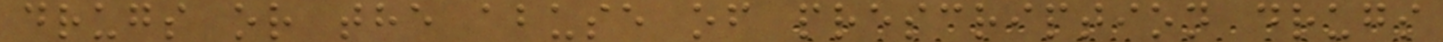drugs or the abuse of prescription drugs
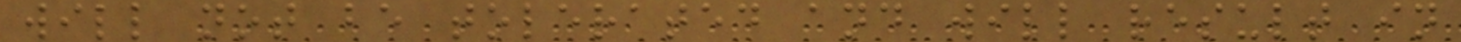will not be tolerated and will result in
